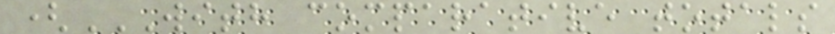(WITH COMPARATIVE TOTALS
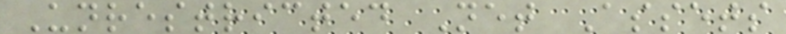Unrestricted Net Assets
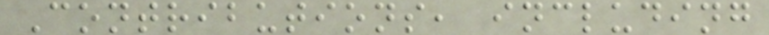Contributions, including
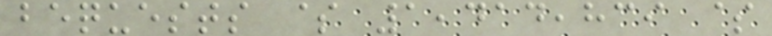bequests $ 1,414,839 $
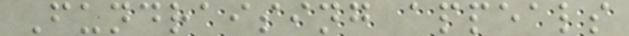Fundraising appeals
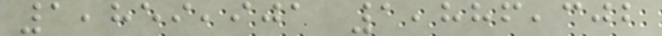1,859,901 1,886,302
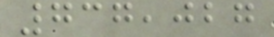737,027
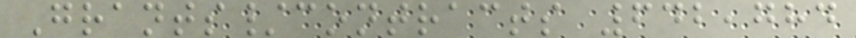Grants/contracts 642,784
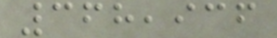368,936
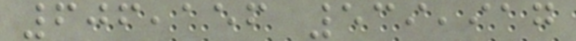606,156 539,917
